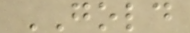GOLD
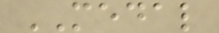MEDAL
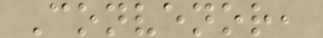Convenor,
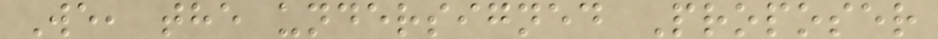We, the undersigned Proposer
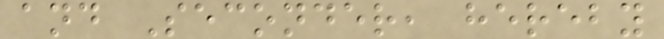and Seconder, hereby
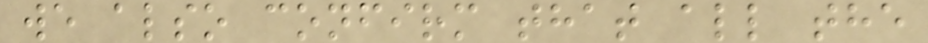we also confirm that all the
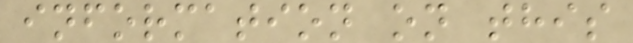information on this
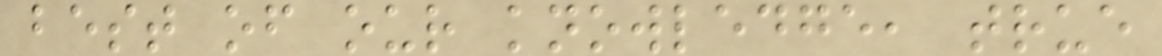best of our knowledge, true
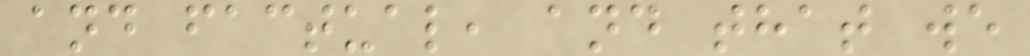and factual, and that we
